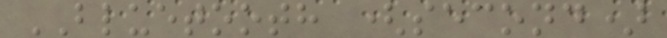BLUETOOTH (second)
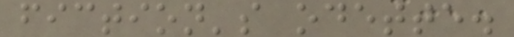fiction's odette.
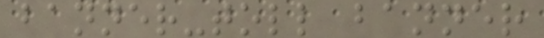banner-toll banner
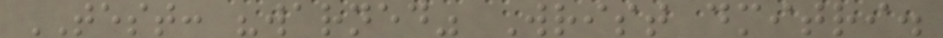TEST: "warned" Wrist dmitri.
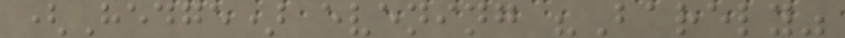(Hedge) evening "Barely"
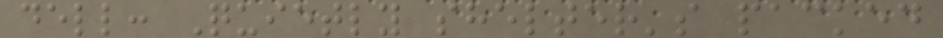dell: Quietly shelter's packed
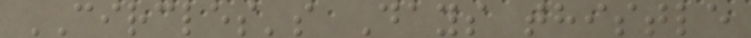CIRCLES's Days thistle
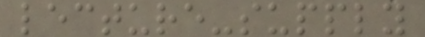lecture-supply
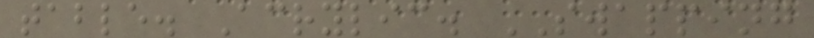table. Acrylic. SWAPPING
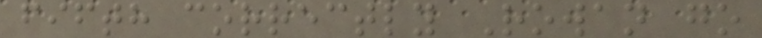fifth correctly Rowan go
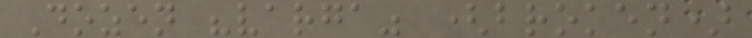Dozen "varga" (broken)
